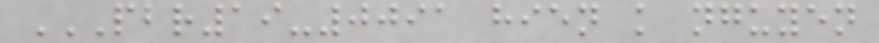PBR19-0091 HIEN K NGUYEN
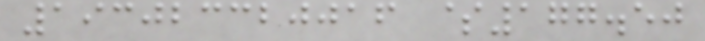193023320016 $177.50
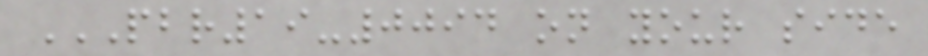PBR19-0094 ON YOUR SIDE
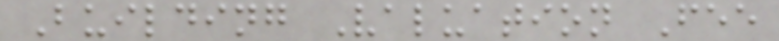Building Valuation Fee
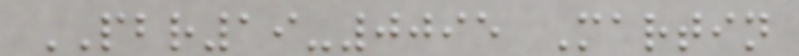PBR19-0095 Martin
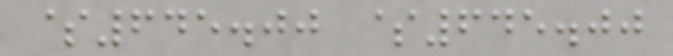$645.00 $645.00
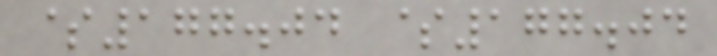$177.04 $177.04
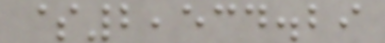$2,534.29
